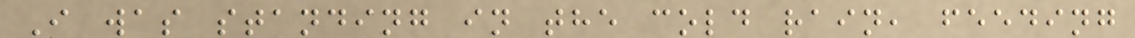I was standing in the cold rain, feeding
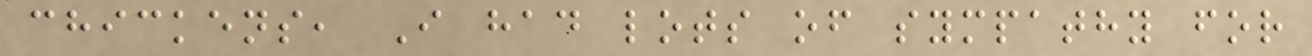chickens, I had lots of sympathy for
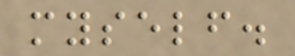myself.
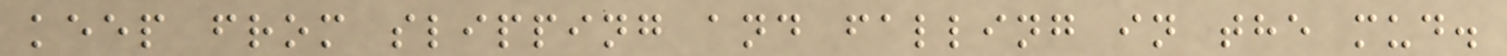keep from slipping and falling in the mud.
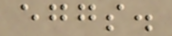eggs.
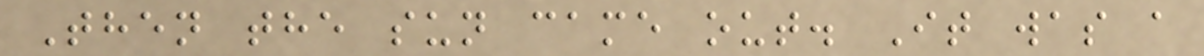Then the sun came out. It was a
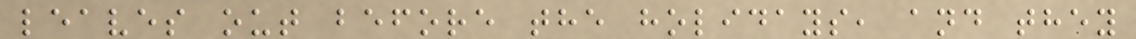leaves out before the holidays, and they
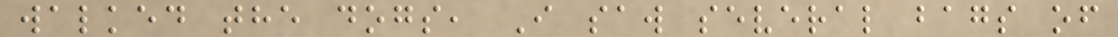walked the dogs, I saw several bags of
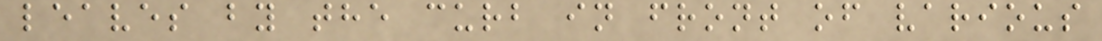leaves by the curb in front of various
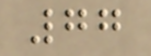77
